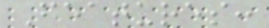Features:
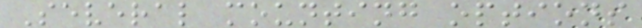Several mounting options
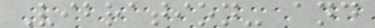Vibration- and
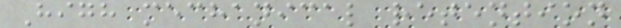High mechanical retention
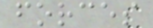forces
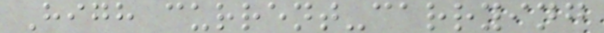High current-carrying
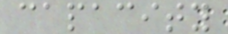capacity
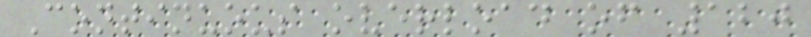Continuous overload of 120
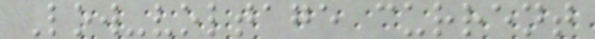Low-voltage current
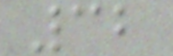32
